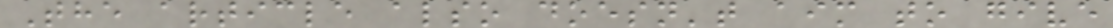The article also doesn't aim to give
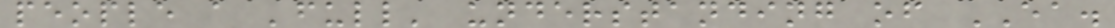people a 'full' understanding of EA.
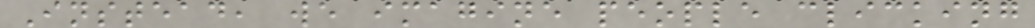Instead, we imagine people clicking
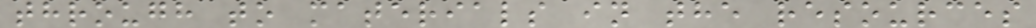through to materials in the resources
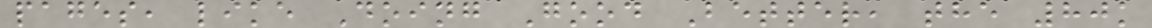pages, like Doing Good Better, the 80k
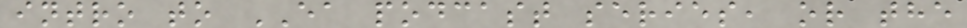intro to EA podcast series, or the
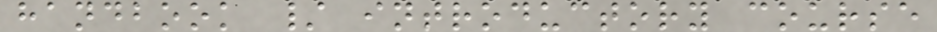handbook / introductory course
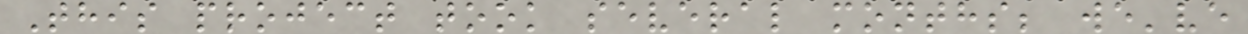This project took several months; we've
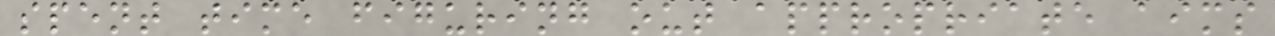spent time figuring out appropriate aims
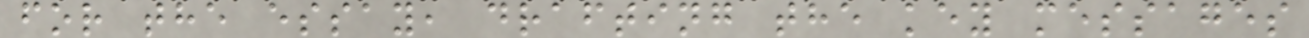for the essay, drafting the key messages
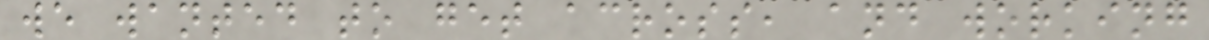we wanted to get across, and working
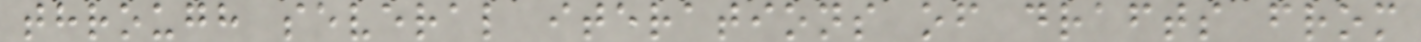through several iterations of drafts from
